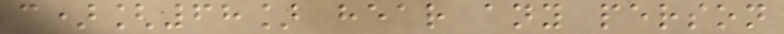c)[68] hear any person
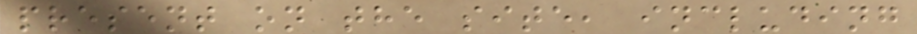present on the site, including
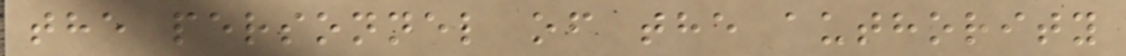the personnel of the authority
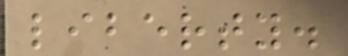liberty.
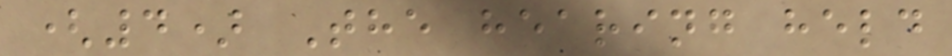(4) The hearing held
